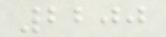2200
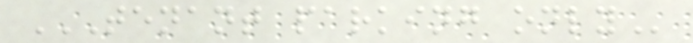TENANT PARKING ONLY
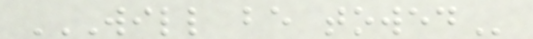WILL BE TOWED
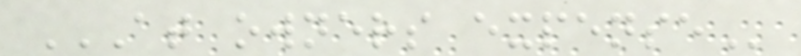AT OWNERS EXPENSE
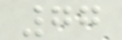77
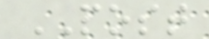POST
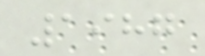1987
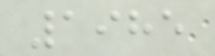1985
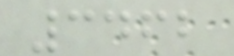3462
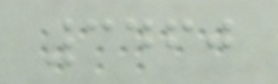3460
